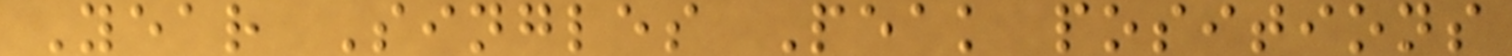Year Singles Peak positions
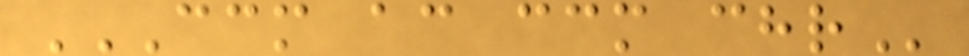CCM AC CCM CHR
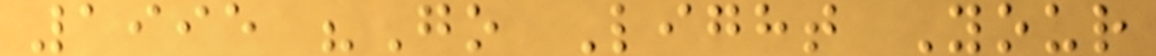1995 "Go Light Your
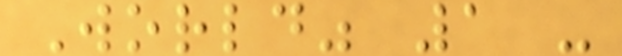World" 1 -
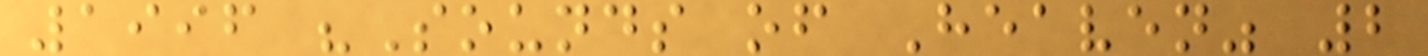1996 "Sounds of Heaven" 2
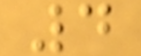4
